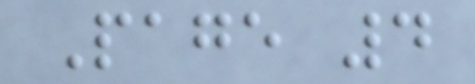Page 4
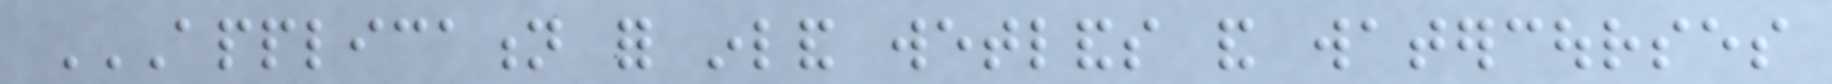APPLICATION FOR INLAND WETLANDS AND WATERCOURSES
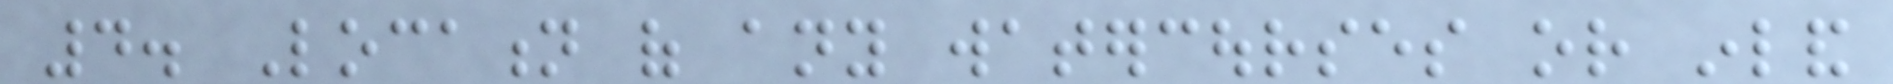4. Location of any watercourses or inland
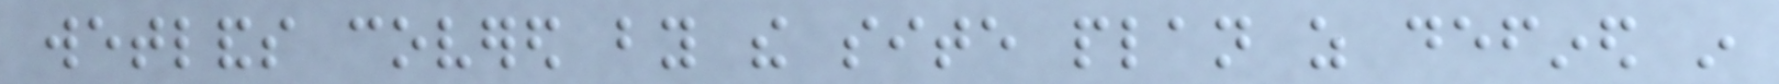wetlands covered by the site plan as defined in
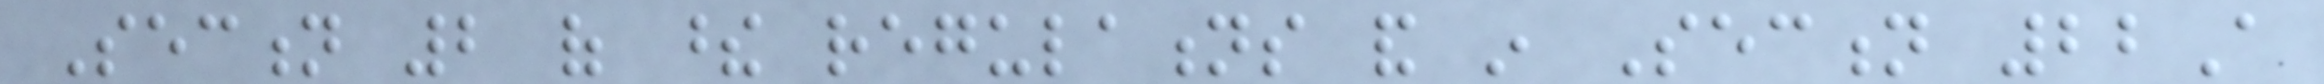Section 2 of these regulations and in Section 22A
